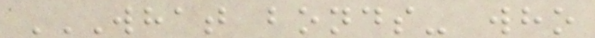WHAT BONDS- WHO
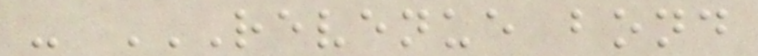- REVENUE BOND
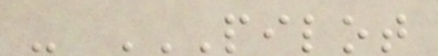- PILOT
